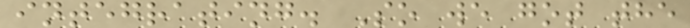integrating. So we got the
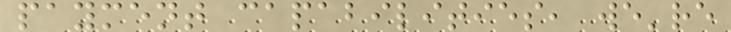payment capabilities, we're
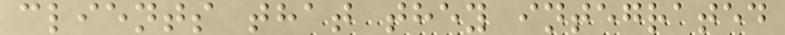clients that they integrated
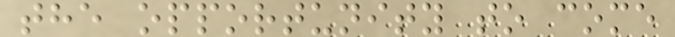the opportunity to come
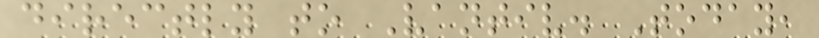directly to Vantiv. Today,
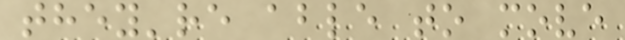they're able to move
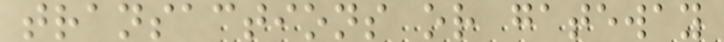transactions or gateway
